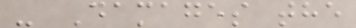- Damages the
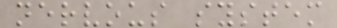nervous system
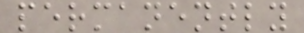permanently
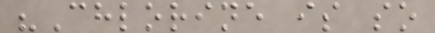"Chlorine is so
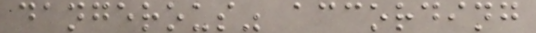dangerous" according
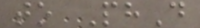to PhD
